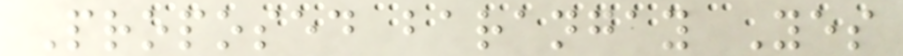Proposed barangay Yes
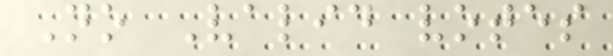No Valid votes
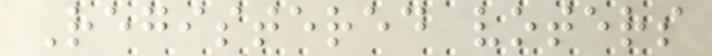Registered voters
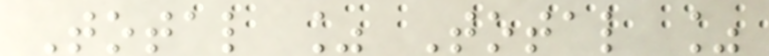Total % Total %
